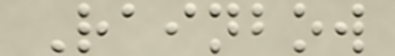Rainbow
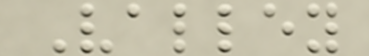Valley
